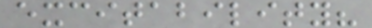excitability?
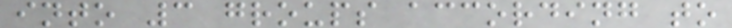into 3 groups according to
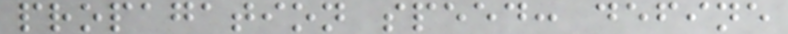propagation speed: define
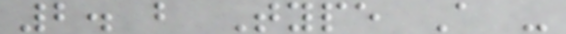2. b Type A -
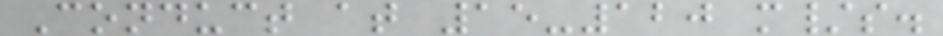Conduct at 15-120 m/s.
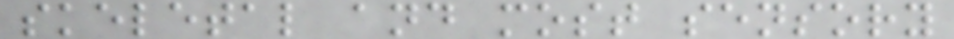skeletal and most sensory
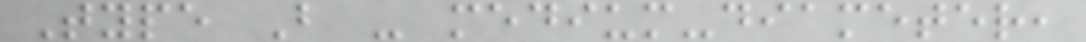Type B - medium-diameter,
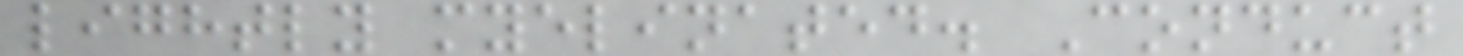lightly myelinated. Conduct
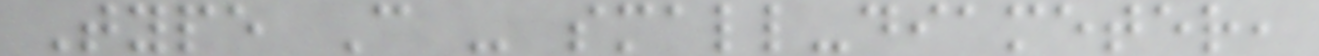Type C - small-diameter,
